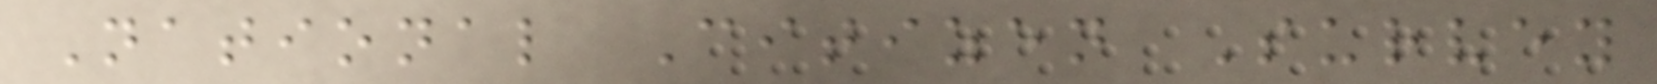National Citizen Survey
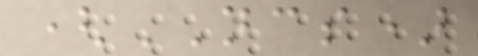(NCS)
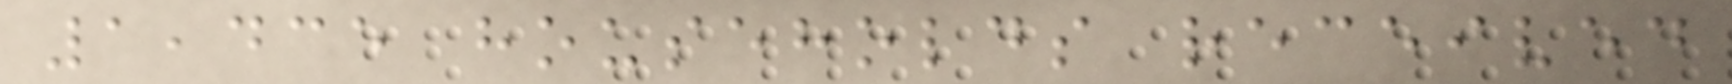1,435 households received
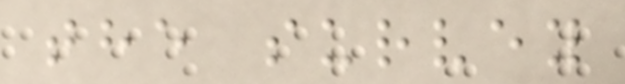the survey
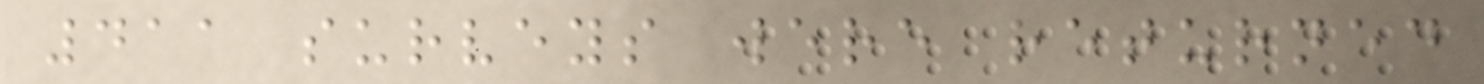411 surveys were returned
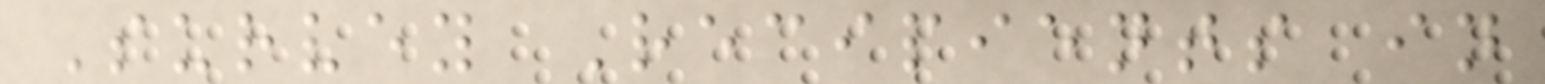Survey Recipients in
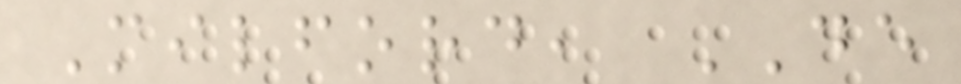Milford, DE
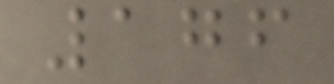176
